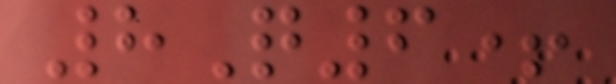8Q6+
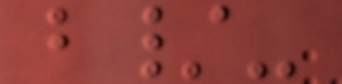b/-
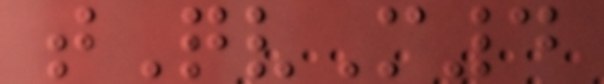tQvM4
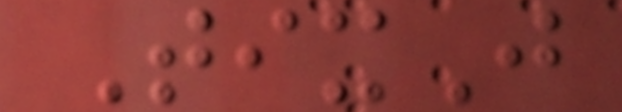TixJ
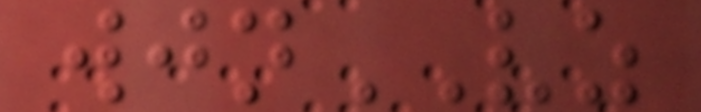wjnVZ
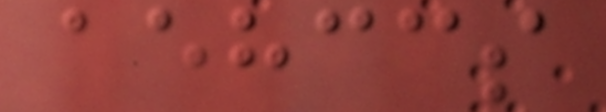aehccs
